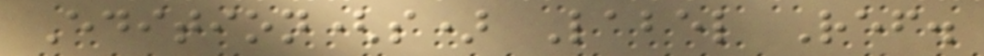Edition(s) Label Ref.
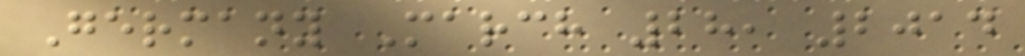Germany March 28, 2014
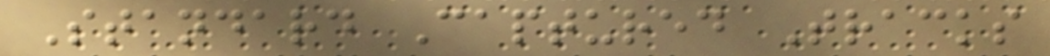Standard Captured Tracks
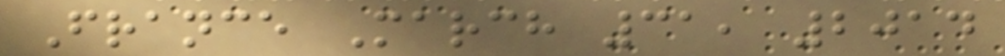France March 31, 2014
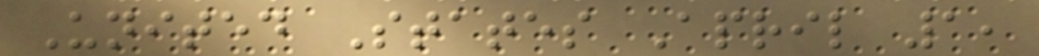United States April 1,
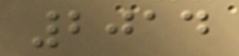2014
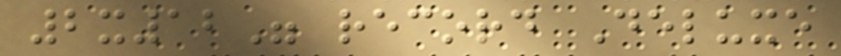2x12" record Deluxe
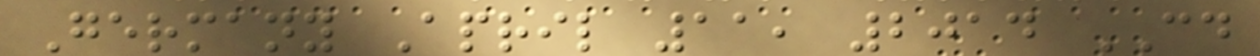Germany April 11, 2014 CD
